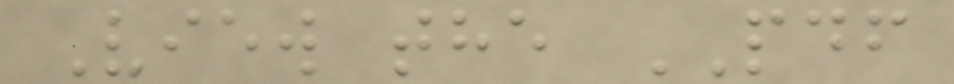View the PDF
